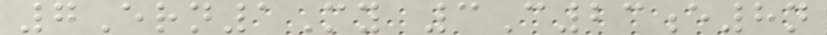7Ern1My 3C23e8n
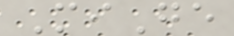MiGe
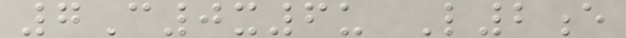7C0x6u L2e
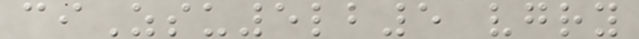ciZsu5lb5 vgry
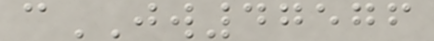cJW47576
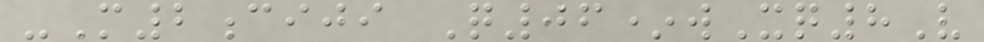-M2ciji Q06*wXq8V
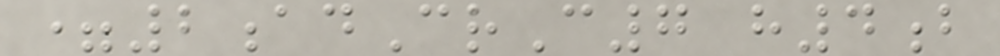=2adCrC7 h4b
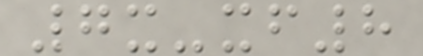7x-xf8
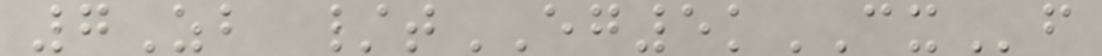7Zb /tEG5kCXf
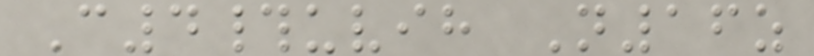C4#uvih N16z
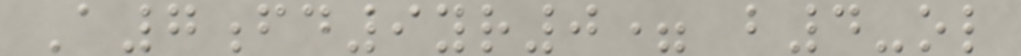A7fd9yr0= b4-ol
